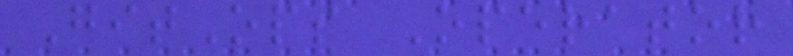GitOps Operator
